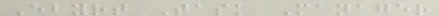Ebyrt Task Manager
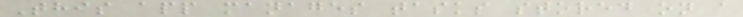This app manages tasks stored on a
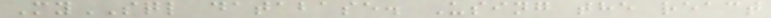MySQL database. Using the react
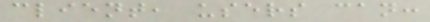client, users can:
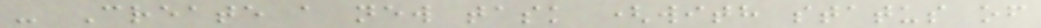- Create a new task (with status of
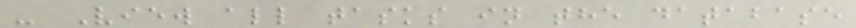- View all tasks in the database
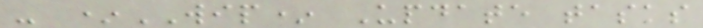- *WIP* Update tasks
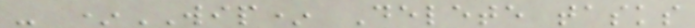- *WIP* Delete tasks
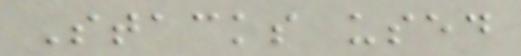Stacks used
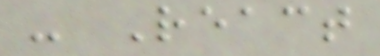- React
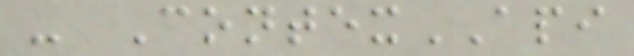- ContexAPI
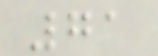71
